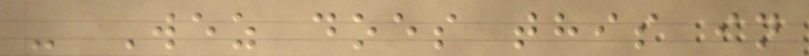- Wez does this in
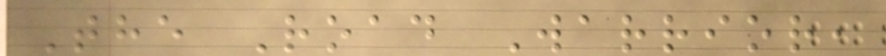The Road Warrior,
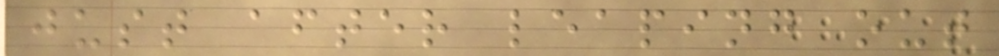just after leaping out
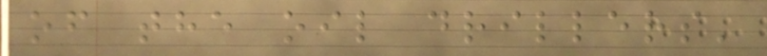of the oil drillers'
